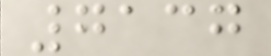7137
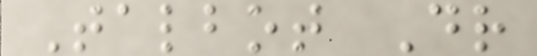Talbot Dr
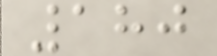180
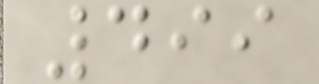499
